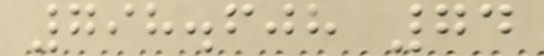798.608 74
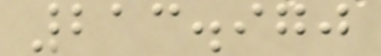213.970
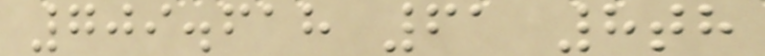709.618 61 8th
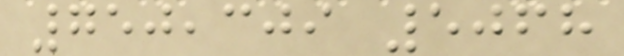750,309 5068
